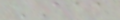AAA
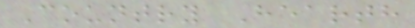Country Hearth
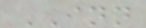INN
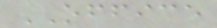OFFICE
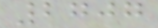2707
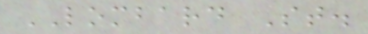LOMBARD St.
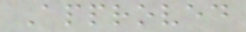Approved
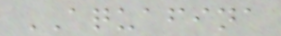AQUAFINA
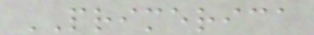PRIMERICA
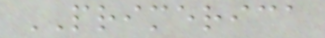PRIMERICA
